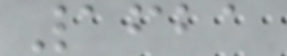1621
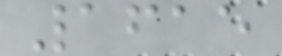1615
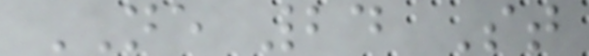NE 24 St
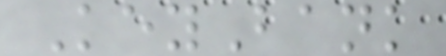KeyBank
